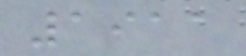1911
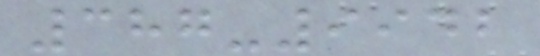387-9942
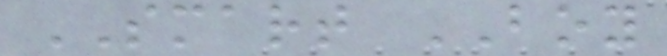SMART BOY
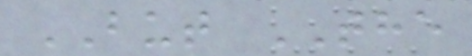BUT THE
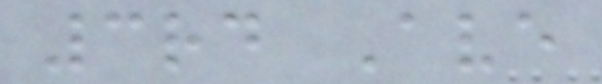3rd Ave
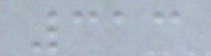313
